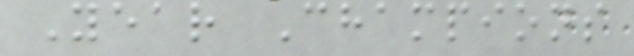Year Champions
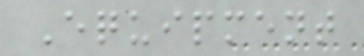Equipment
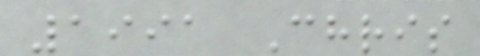1991 Chris
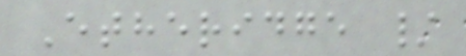Etheridge /
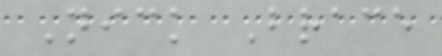Nick Brace
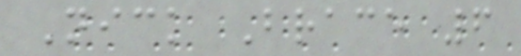Nick Brace 6
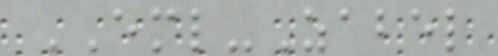EML-Zabel
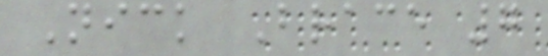Nick Brace 7
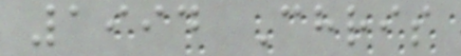1994 Chris
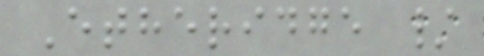Etheridge /
